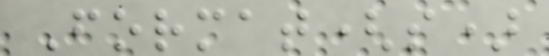Format(s)
